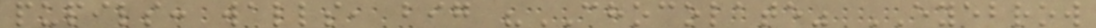pupils: walls, big "CHOCOLATE" EYEBROW
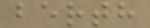berth
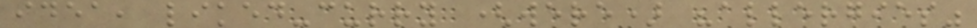idea, liked-curry (were) "allergies"
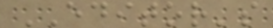EDITOR's
